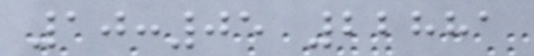10:05 22881
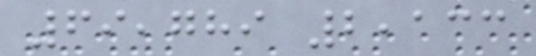69,789 2,133
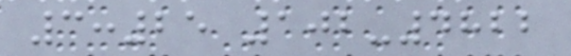3:25 102-4822
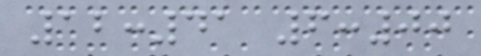12:41 6:00
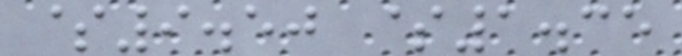$9.50 $1.35
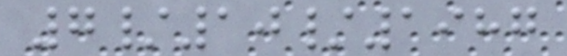7/10/1987
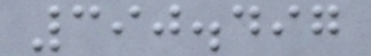390.497
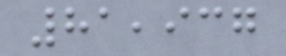81,937
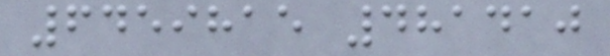6459815 481410
